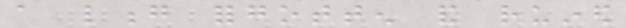a long forgotten and ruined
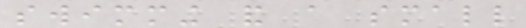swimming and a small
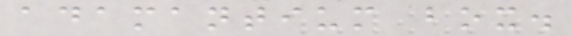adamantium box.
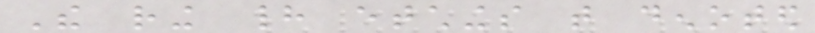The ring had etchings that denoted
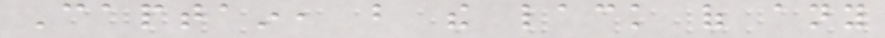Captain, but the lack of any
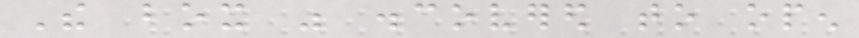The box was discovered to open
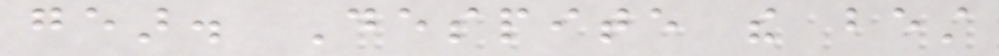gear. Despite the best
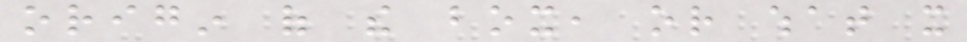origin of the box, or what it
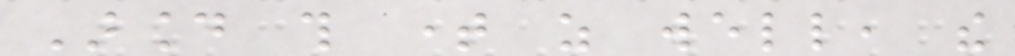Around this time as well, the
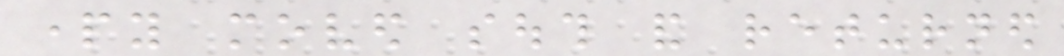party moved south and returned
